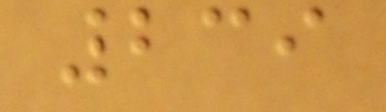239
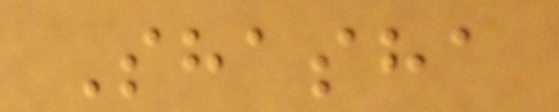Shasha
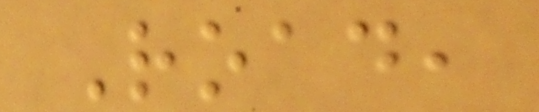Road,
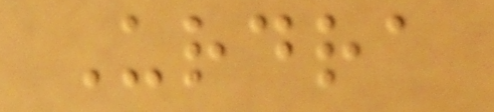Urdra
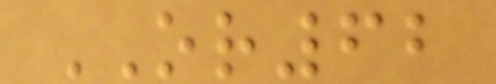OR62
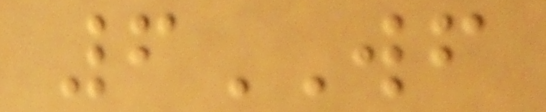6WF
